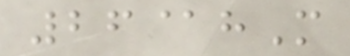26@hM
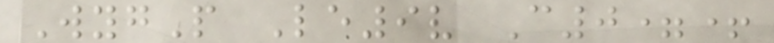WygP Le9v C0=+
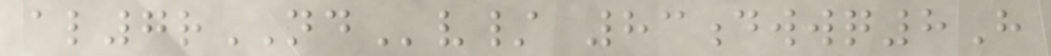al7rNDv/ 83dwwq8H
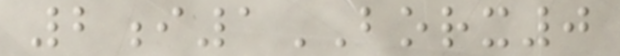2i1BORX0
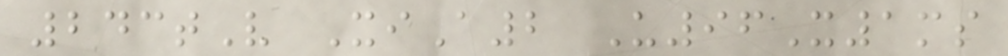243tV XiA2 U96X1ms
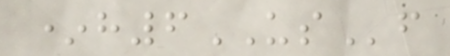*h6USf
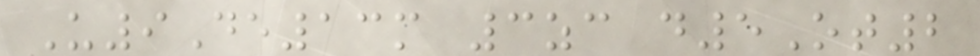U9De13m 3zc d5Ot2
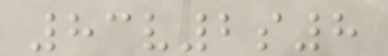83v2s8
